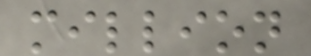million
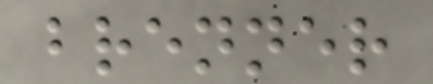brenner
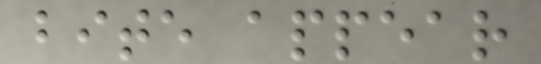bite appear
